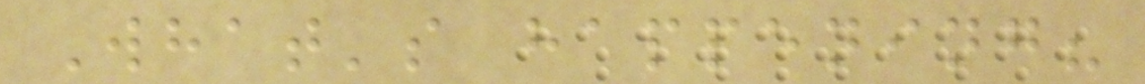What's happening?
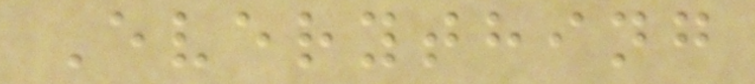Everything
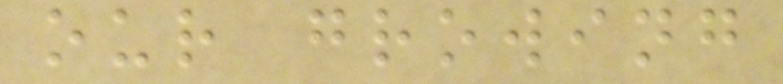our growing
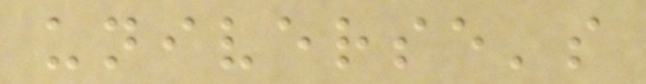universe's
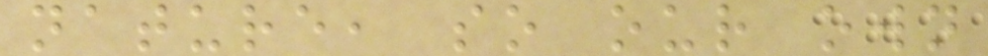nature, so our own
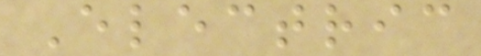Electric
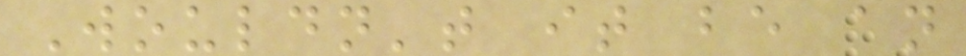Wouldn't it be an
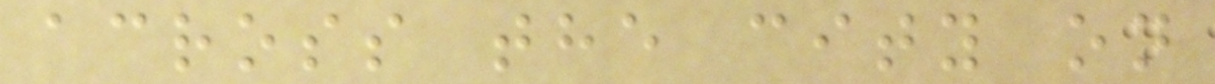across the city on
